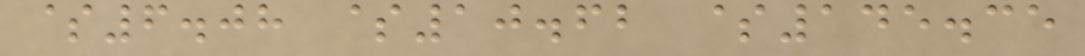$6.08 $10.62 $145.35
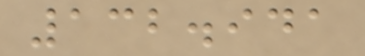132.941
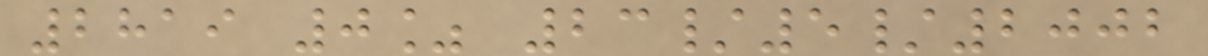2819 0% 23/5/2002
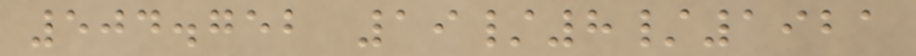504.752 19/8/1921
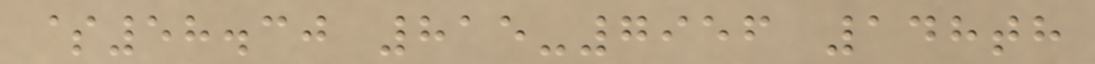$58.30 815-7956 148th
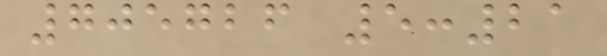705726 5:21
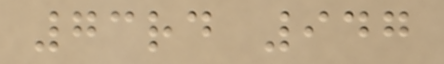73rd 947
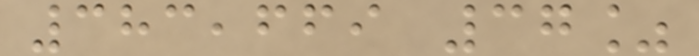383,669 37%
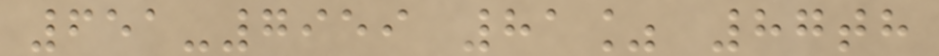651-7959 81% 87th
